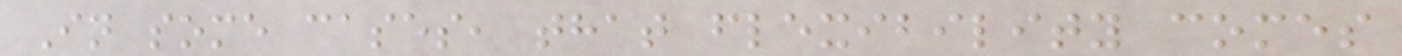In some cases, that flexibility comes
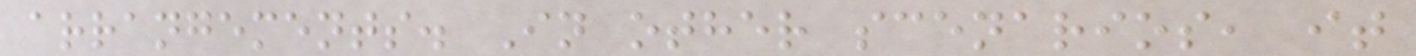arrangements. In other scenarios, it
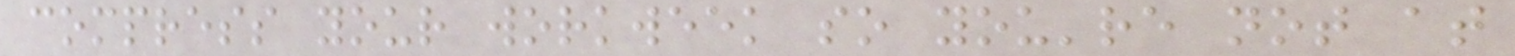compress your workweek so you're not at
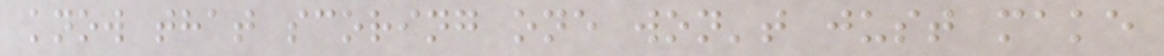know that scoring one won't just make
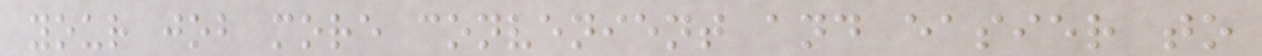your job more convenient and easier to
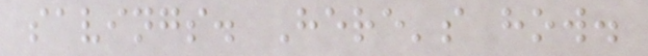savings. Here's how.
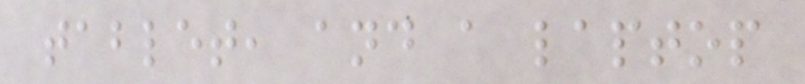tablet, and a laptop
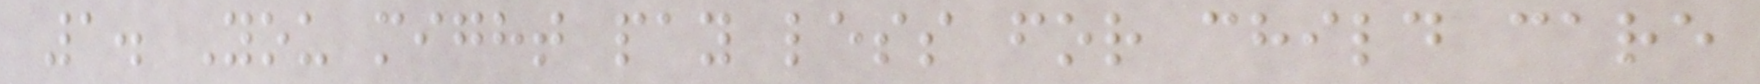1. You might pay less for child care
